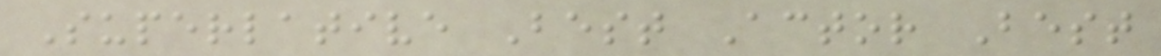Superlative Best Actor Best
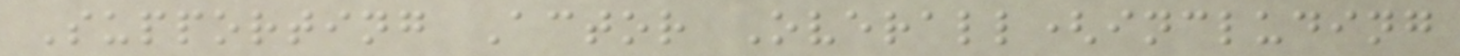Supporting Actor Overall(including
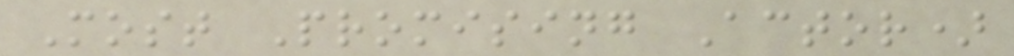Most Promising Actor)
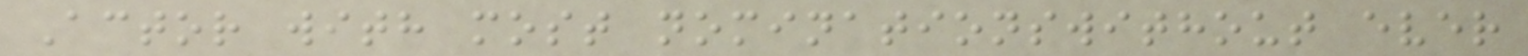Actor with most nominationswithout ever
